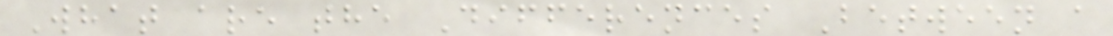What are the Differences Between a
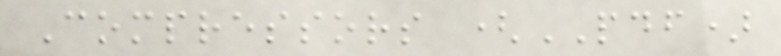Compressors (PDF)
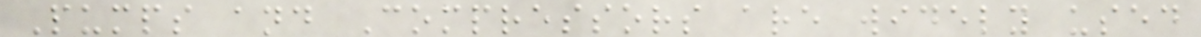Pumps and Compressors are widely used
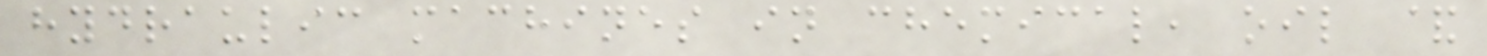hydraulic machines in chemical, oil &
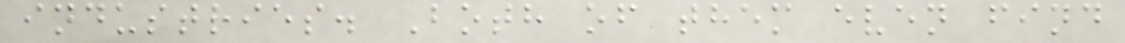industries. Both of them even find
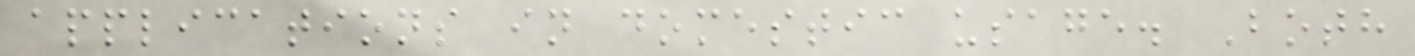applications in domestic usage. Both
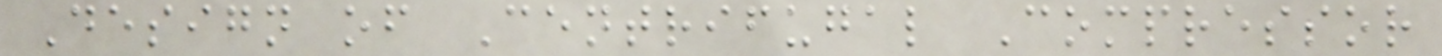Design of Centrifugal Compressor
